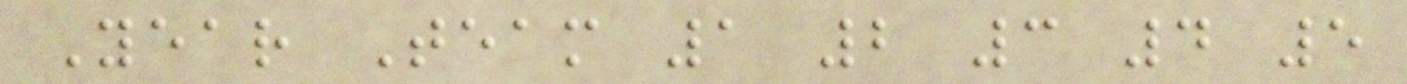Year Team 1 2 3 4 5
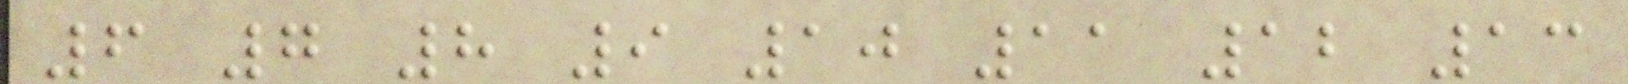6 7 8 9 10 11 12 13
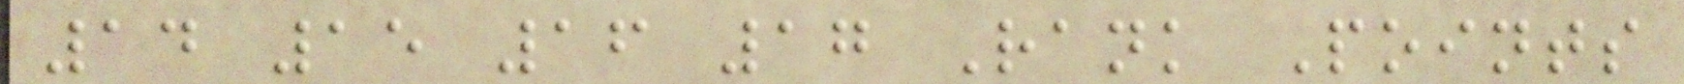14 15 16 17 Rank Points
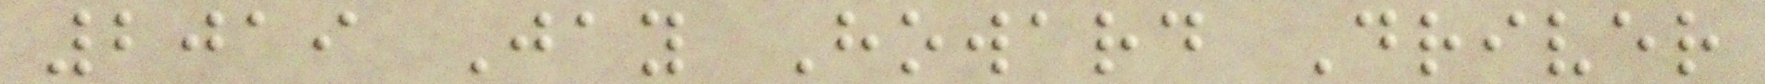2019 Jay Howard Driver
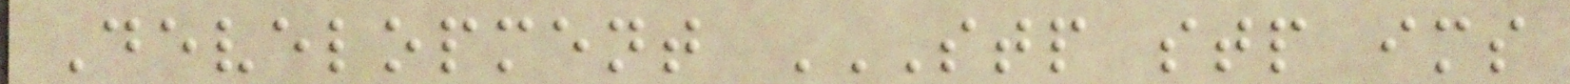Development STP STP IMS
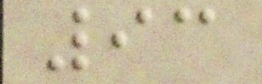93
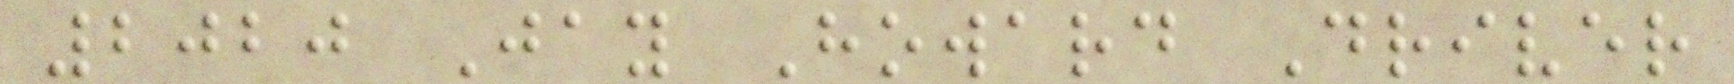2020 Jay Howard Driver
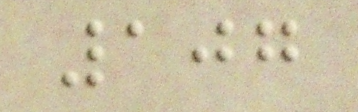107
